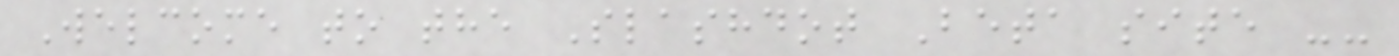Welcome to the Slashdot Beta site --
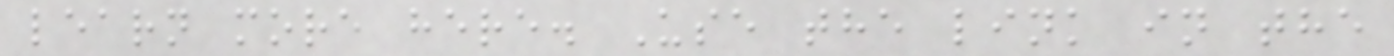learn more here. Use the link in the
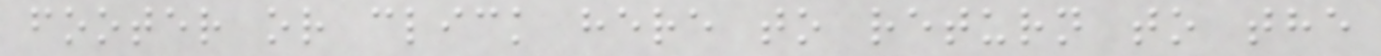footer or click here to return to the
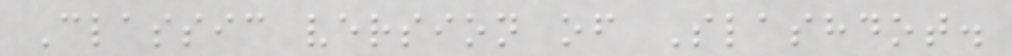Classic version of Slashdot.
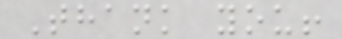Thank you!
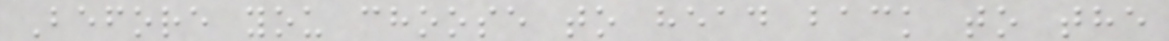Before you choose to head back to the
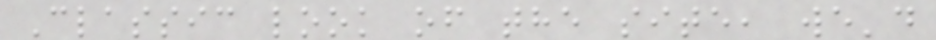Classic look of the site, we'd
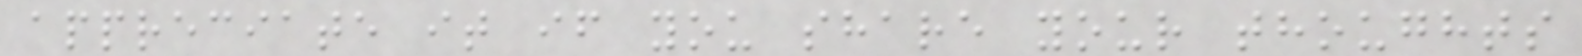appreciate it if you share your thoughts
